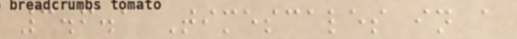3.6.1 Timescales in a
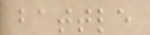battle
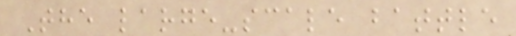The large-scale battle
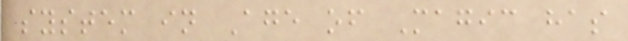system in Age of Magic has
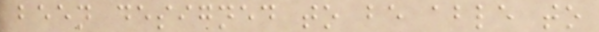been designed to be able to
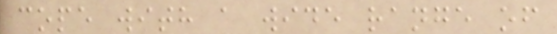cope with a wide range of
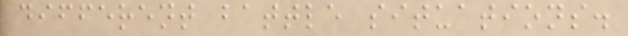different battle situations.
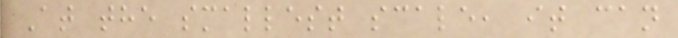At the smallest scale, it can
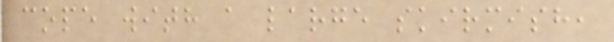cope with a large skirmish,
